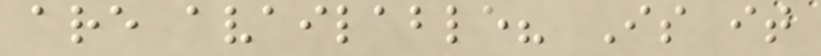are available? Is it
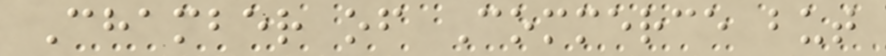Chamber of Commerce but
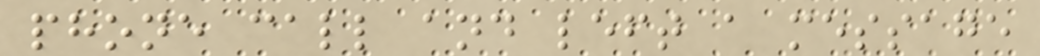phone call and left a message
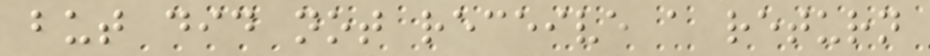but did not receive a return
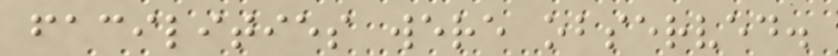facilities were observed.
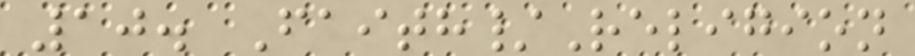10. Faith/Religion
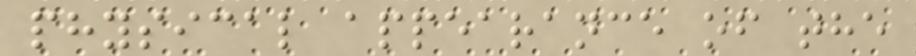physical appearance of the
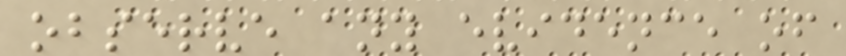observe any evidence of
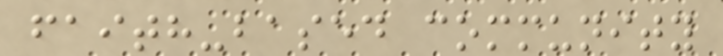faith-based community
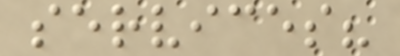services?
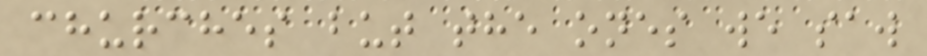churches but the ones we saw
